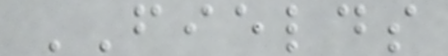FIELDS
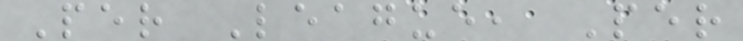Per League, Per
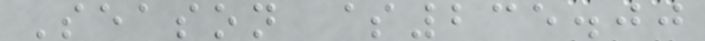Season $235.00
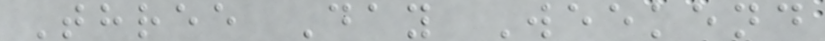Three Day Weekend
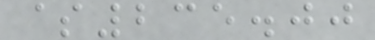$235.00
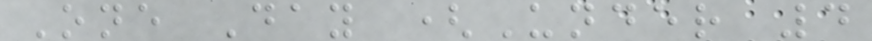One Day (Under 4
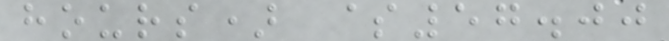hours) $57.00
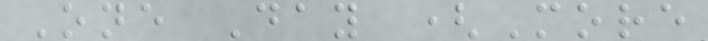One Day (More
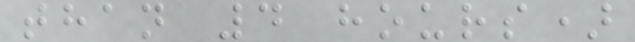than 4 hours)
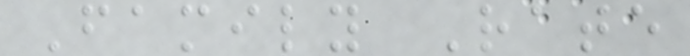Family Rate
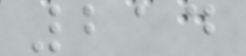214
